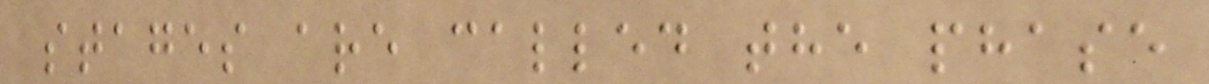stages are called the phase
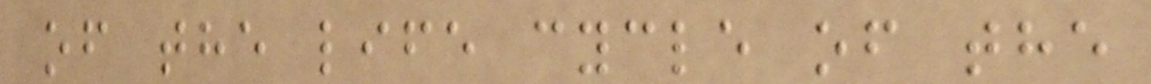of the life cycle of the
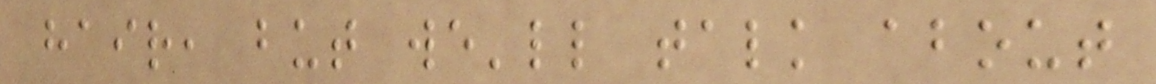hair, but we'll talk about
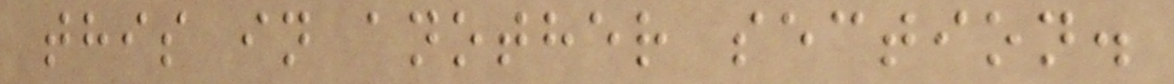this in another section.
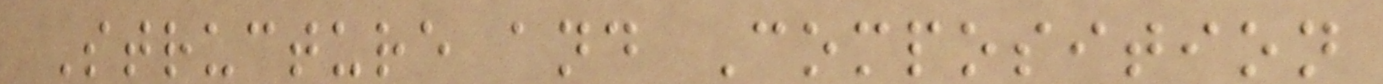Structure and Composition
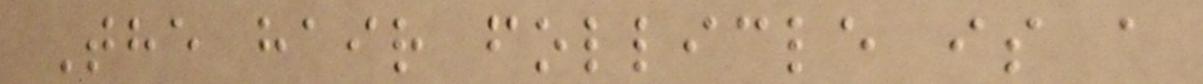The hair follicle is a
